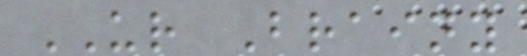UR Brainy
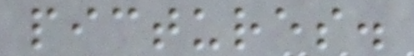pictures.
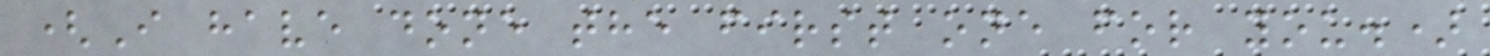(I have done the first one for you.)
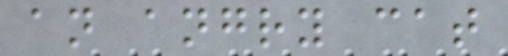an angry cat
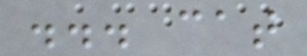... cat
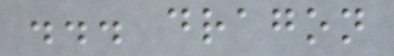... dragon
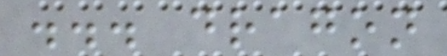... dragon
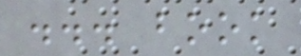... book
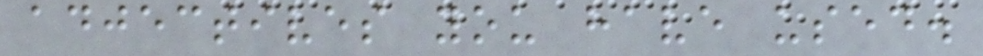adjectives you have used.
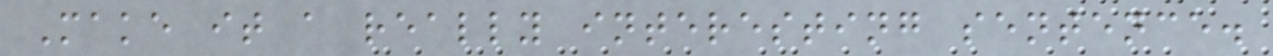Make it a really interesting sentence.
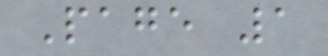Page 1
